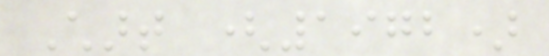Chart (1972)
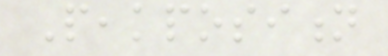Peakposition
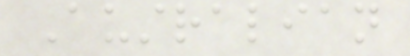Australian
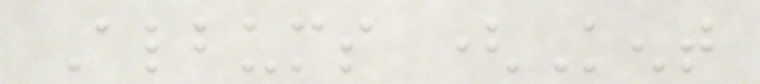Albums (Kent
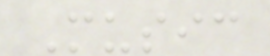Music
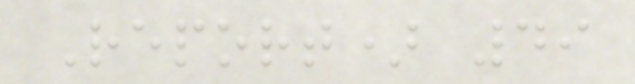Report) 49
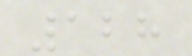128
